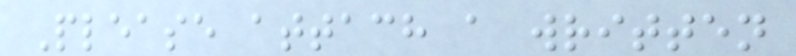Please attach a written
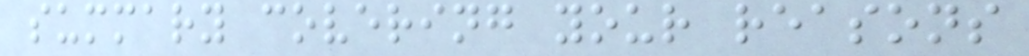summary covering your reasons
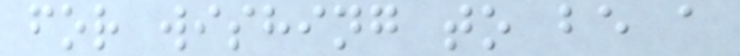for wishing to be a
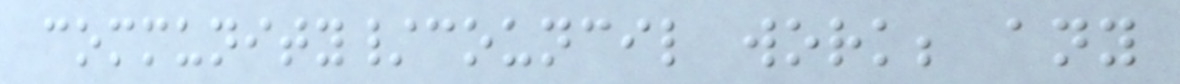community/council work; any
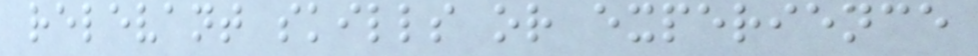relevant skills or experience
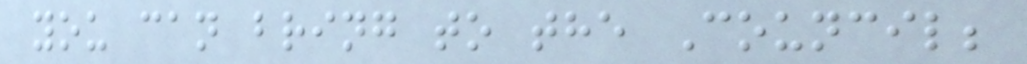you can bring to the Council;
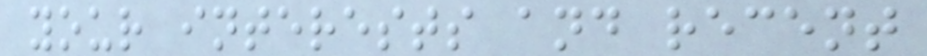your interests and recent
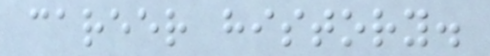career history.
